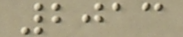2013
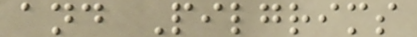and Pilgrims
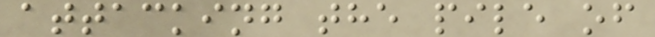attacking the pile of
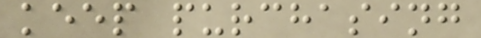keep purchasing
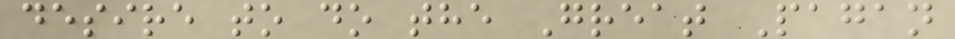desire to do the Great Pagan
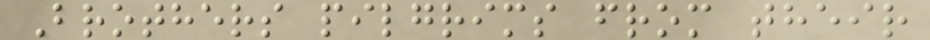Brothers pilgrims from their
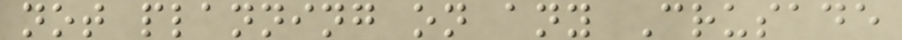not planning on any Crusade
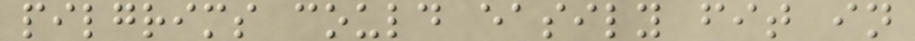pilgrims could easily fit in
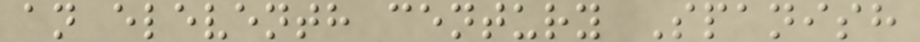an eleventh century Spanish
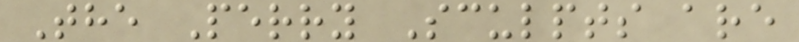The Perry Sculpts are
